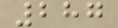287
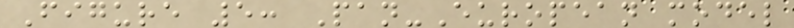Figure 5: Pan-European model
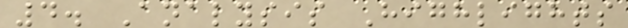4. Analysis Highlights
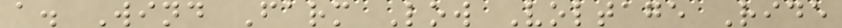a. Wind Farm Low Voltage Ride
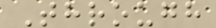Through
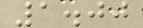1.00
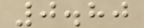0.80
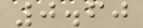0.60
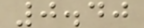0.40
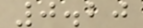0.20
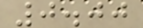0.00
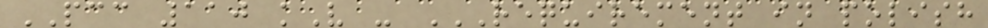PCC 110 kV - REQUIREMENT IN POLISH
